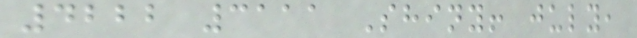4222 3111 Shiny! july,
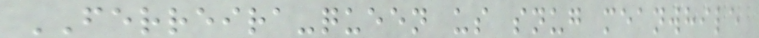FERREIRA-queen us snug meanwhile
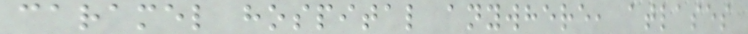caramel hospital anywhere, atlases
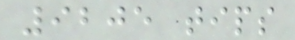9205 tips
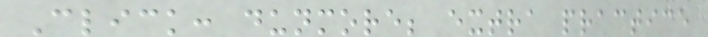Click: dunmore; extra practice
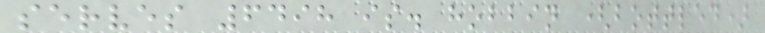serves 6498 is. hobbin (bottled)
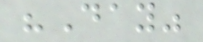"Day"
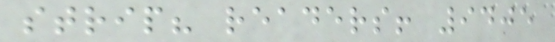strip? readers! 9405
